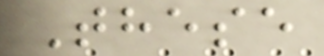These
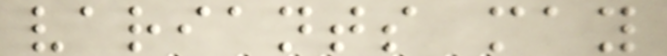variants may
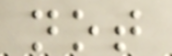not
